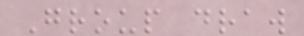Group draw
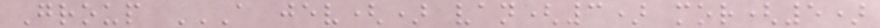Group A JEV() VAN(3) MOR(5)
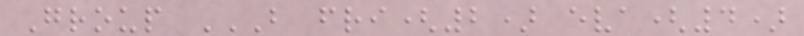Group B FRI(2) EVA(4)
